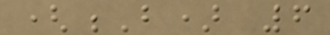(B) 6
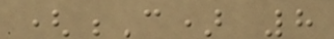(C) 8
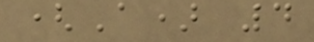(A) 4
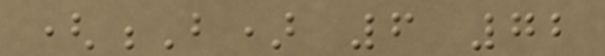(B) 6 72
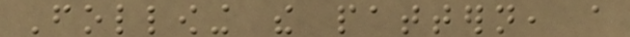Following the pattern, a
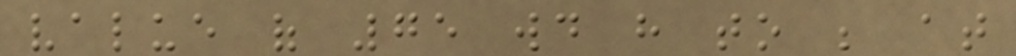value of 75 would have to be at
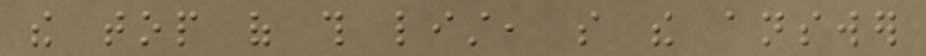the top of this list, so the answer
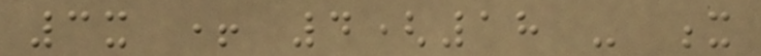3x + 4(18 - x
